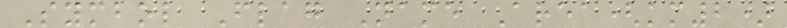Symbol Flag Name Area(km2)
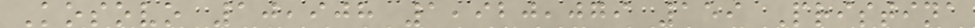Kosovo 10,908 1,920,079 159 Pristina
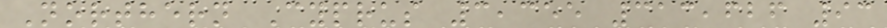Northern Cyprus 3,355 313,626 93
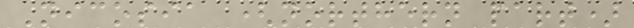Nicosia (northern part)
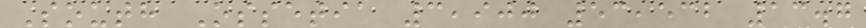South Ossetia 3,900 53,532 13.7
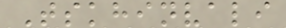Tskhinvali
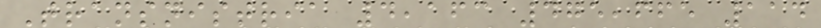Transnistria 4,163 475,665 114
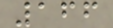166
